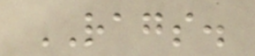RAGS.
